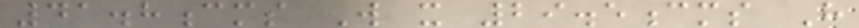41.8cms W x 29.5cms H
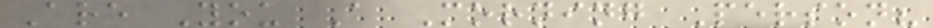Are You A Morning Person?
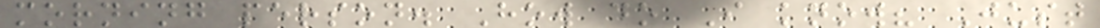morning person. How do I know? Just
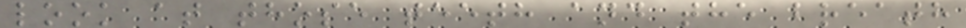look at those teeth and the breath
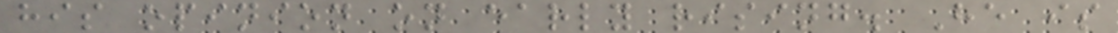his opinion on early rising. He is
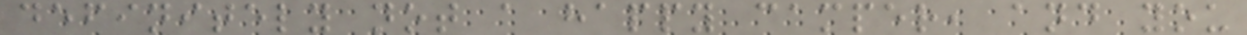definitely not a happy camper, and you
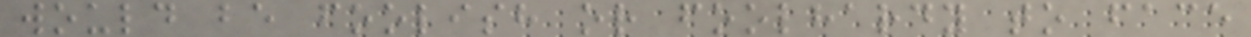would be foolish or foolhardy to face
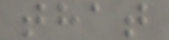that
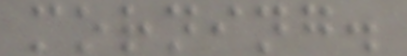morning.
